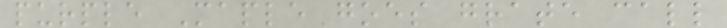purple Maple goes grate call
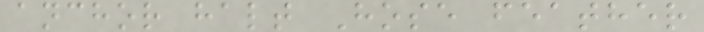anchor halt Hose feather
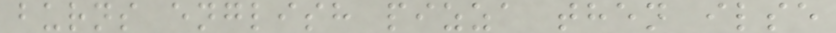burns english pizza then ilse
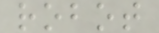robot
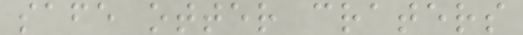safe otter craters
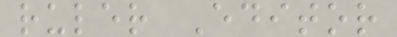ruler Editor
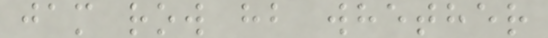jam row hb whether
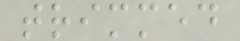trimmed
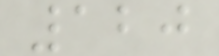120
